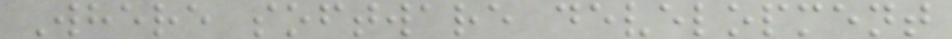Where software development
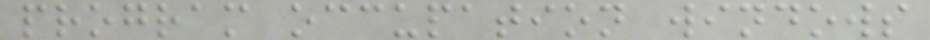program occupation windows
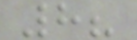8?
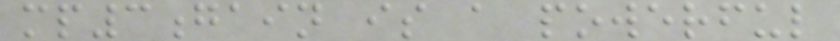mp3gain is a powerful
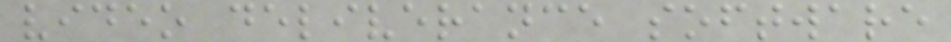video deliverance software
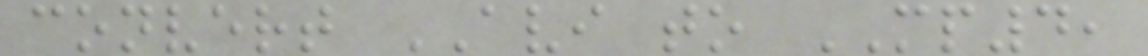convert AVI to MP4,
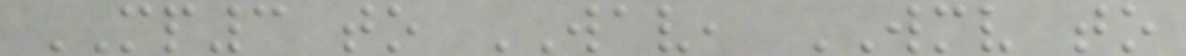MP3 to WAV, WMV to
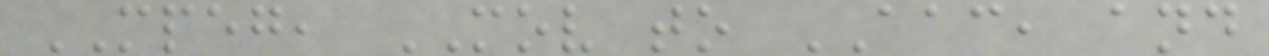MPEG, MOV to AAC, and
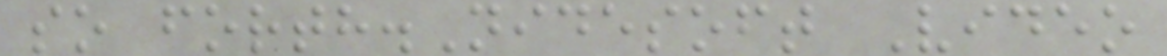so forth.Nidesoft Video
